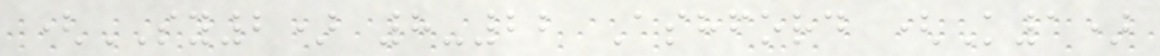(SY2) 8-22 Ashford (K1)
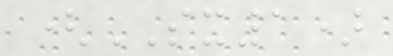(SX1)
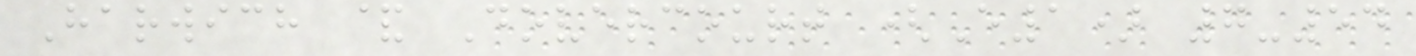Harwich & Dovercourt (E1) 7-54
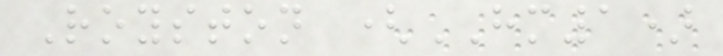Royston (HM1)
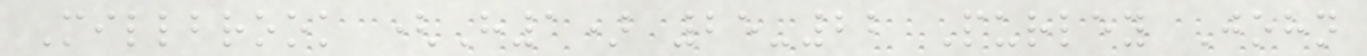Millbrook (H1) 25-22 Purley John
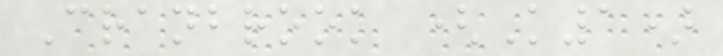Cranbrook (K1)
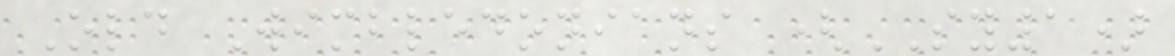Old Wimbledonians (SY1)
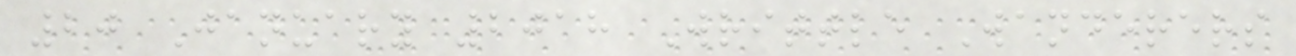20 January 2018 Writtle Wanderers
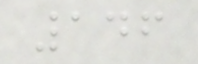146
